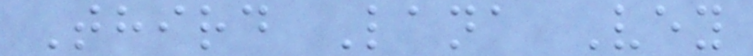Third Lana Vey
